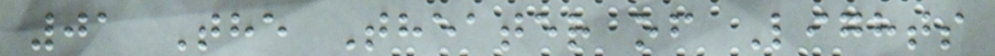01 The Theater of Lights
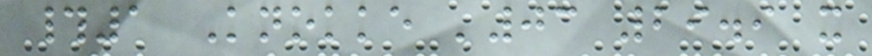#1 Knokke '03 29.9 x
